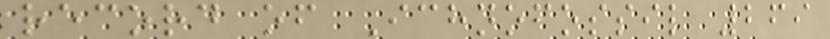record of Ichnofossil 269
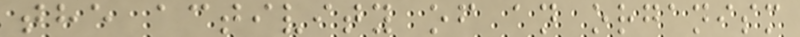the activity of an organism
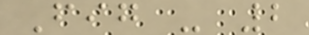Fig - 2
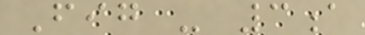Fig - 3a
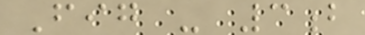Fig - 3b
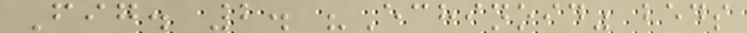Fig. 2. "Echinoid" beds
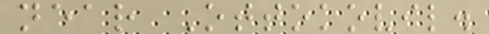near Ottokovil.
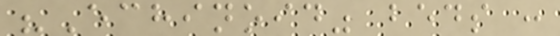"Echinoid" beds :
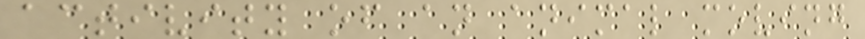activity of an animal moving
